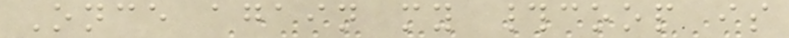Once again my #coop is
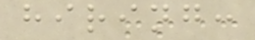hiring:
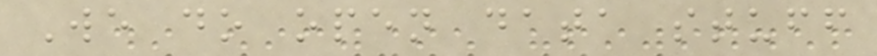We do open data stuff
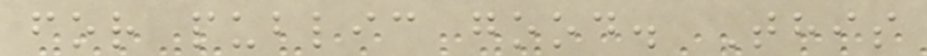for public good. This
